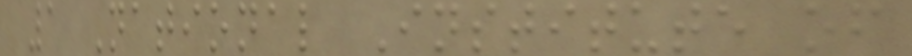1 National Institute of
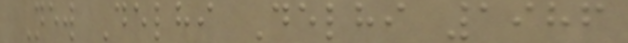New Delhi Delhi 1986
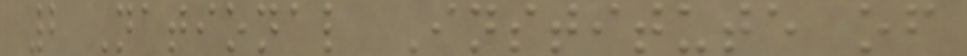2 National Institute of
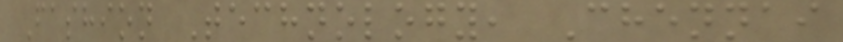Fashion Technology, Chennai
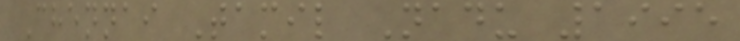Chennai Tamil Nadu 1995
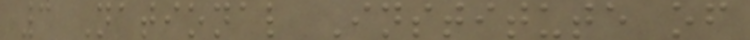3 National Institute of
